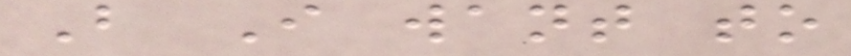But I want to
